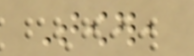Tower,
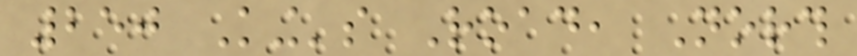250 King's Road, North
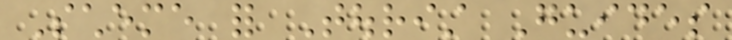Scheme for Tourist Guides
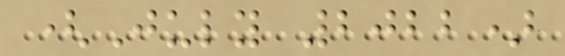(July 2022)
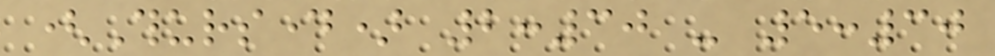(Thursday) 2:30 - 5:30
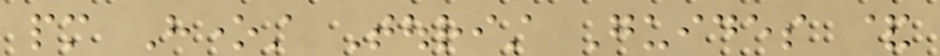pm Honest Tourist Guides &
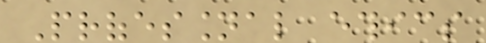Professional ethics
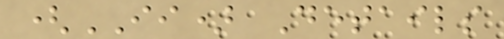(II) Details
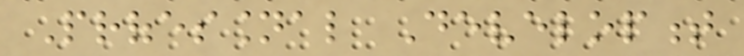Professional Development
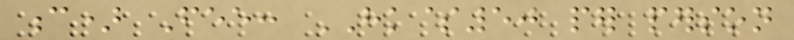c) Fee: HK$50 per person
